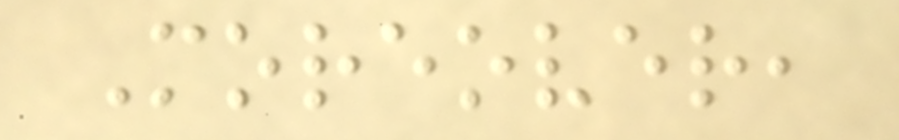Moreover,
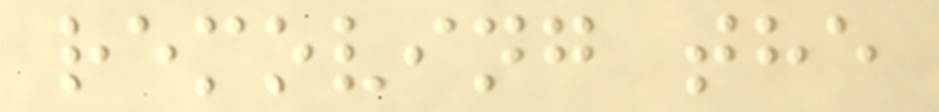removing the
